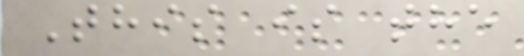This is the
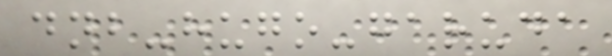dnb-hugo-garuda
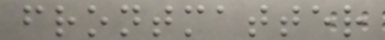frontmatter
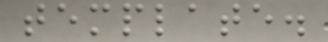template.
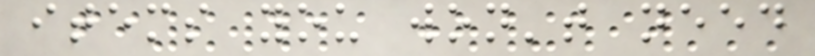items you won't need
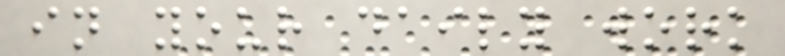in your daily work
